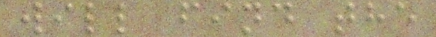will find the
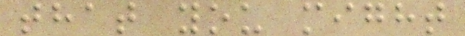that you might
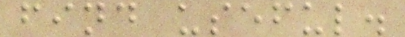find useful.
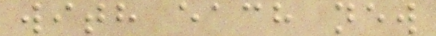with each new
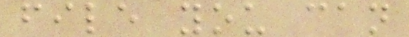file you can
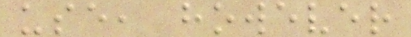use, however
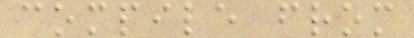compile from
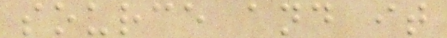source and it
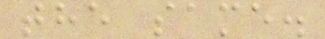the same.
